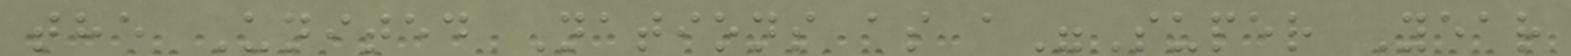the United Nations as a"Super Year
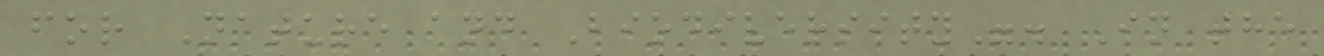for Nature and Biodiversity". In the
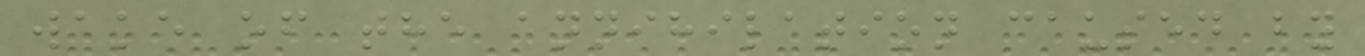wake of the annihilation caused by
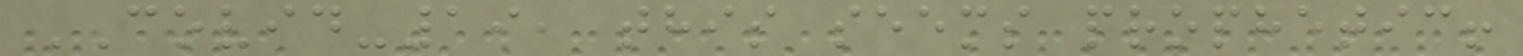COVID-19, this seems prophetic!
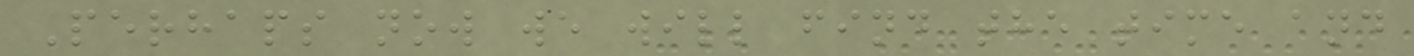Perhaps now we will find the time and
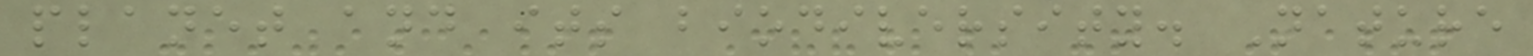planet and its biodiversity. Nature
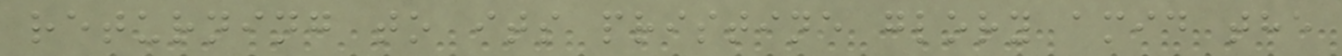returning to its pristine glory amid the
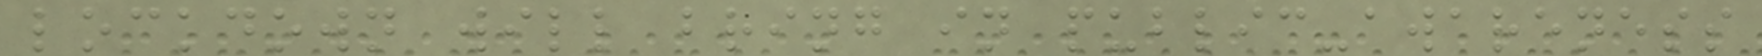lockdown will bring in public-awareness
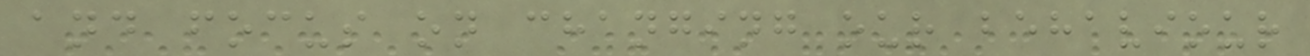and focus on changing our behaviour
